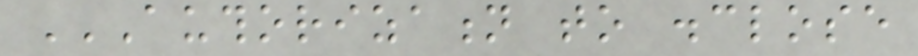AUTHORIZATION TO DISCLOSE
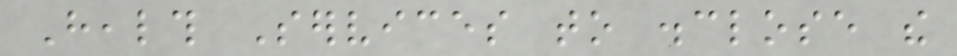Health Services to disclose the
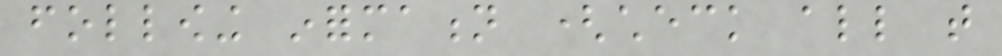following information (check all that
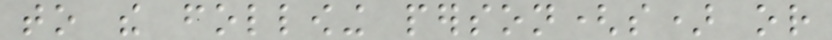to the following person(s) or
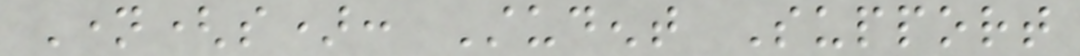Name(s): Student Support
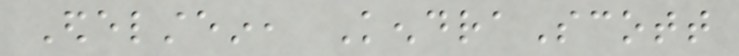Edelstein, KendraScott
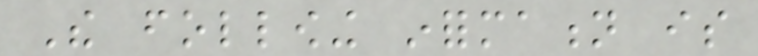The following information is
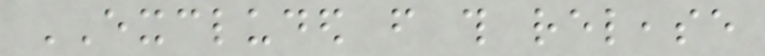EXCLUDED from this release
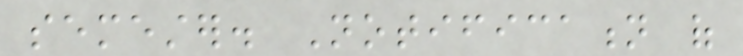semester. Notification of
